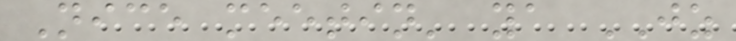Nice meetin' ya JZ
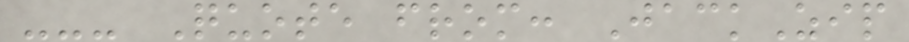--- Quote from: JackZip
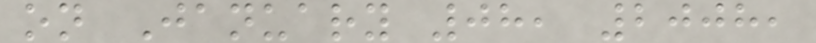on January 08, 2008,
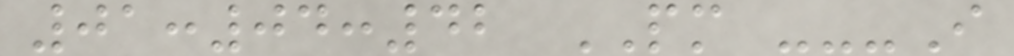01:04:42 PM ---I
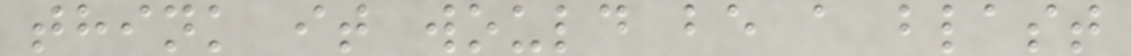think it would be a blast
